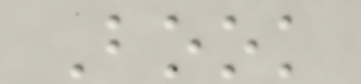Book
